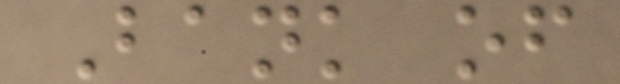Bank of
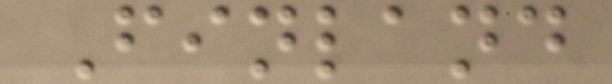Finland
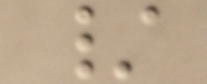/
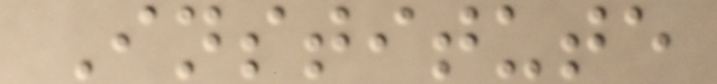Institute
